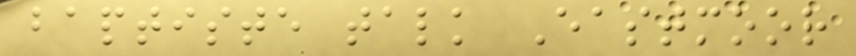baptiste talk Eastmoor
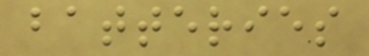batteries
